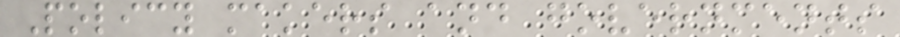Policy makers and governments
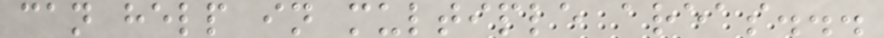can help in multiple areas...
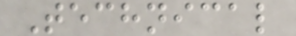Technical
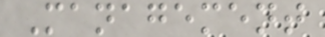Management
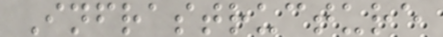Infrastructure
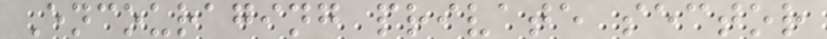Encouraging private sector
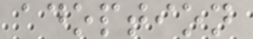adoption
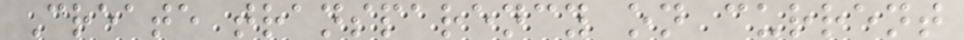Create transparency on current
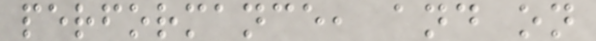performance, and on
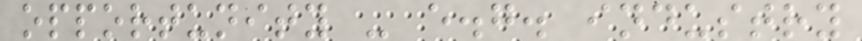opportunity - e.g. industry
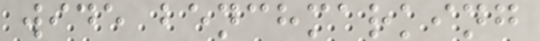wide benchmarking
